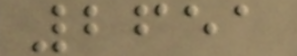2651
